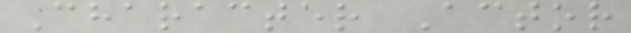Character Actor
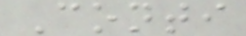Conti
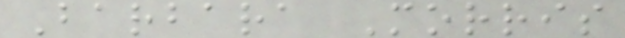Barbara Morris
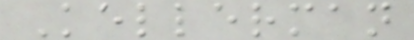Kellerman
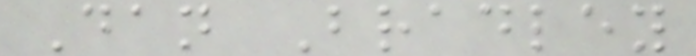Dan Bradley
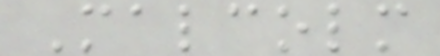Malcolm
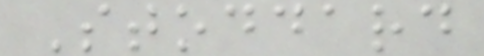Stoddard
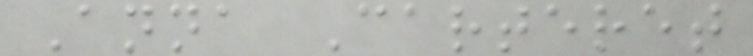Anna Carteret
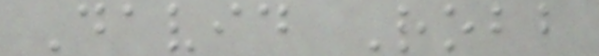David Robb
